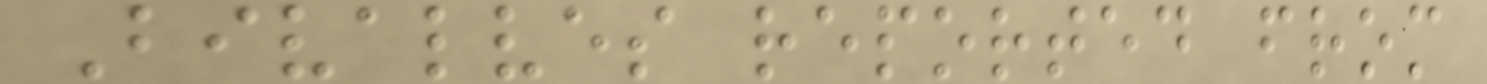Bivalves reported from
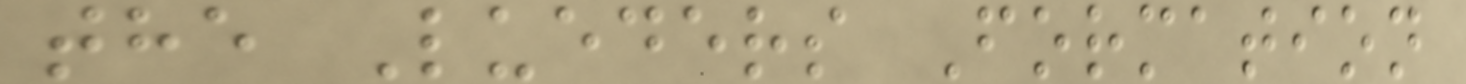the Lueders Formation
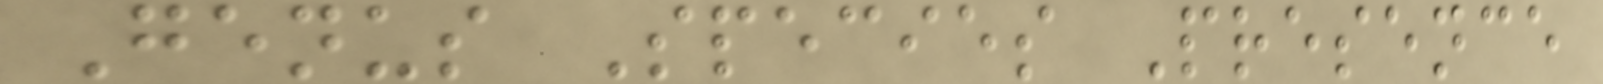Genus Species Presence
